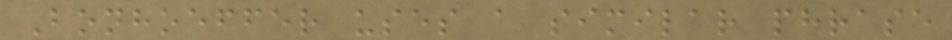Bonhoeffer uses a similar phrase
